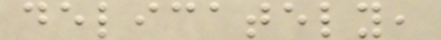delicately,
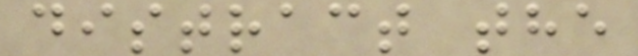distract the
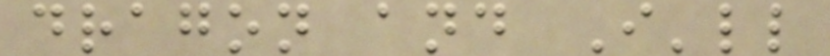dragon and I'll
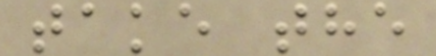take the
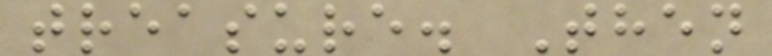treasure. Then
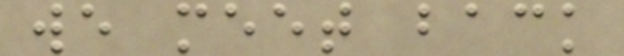we meet back
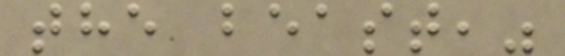the beast,"
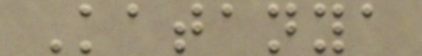Katanya
